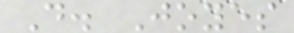D. Joyes
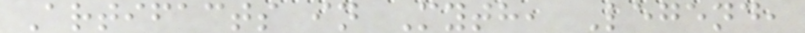Artifacts in Myth, Legend,
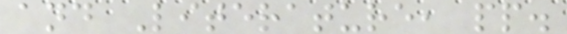and Literature, pp.
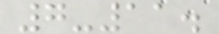7-11.
